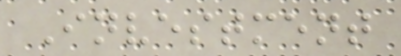Investment
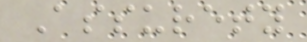Assurety
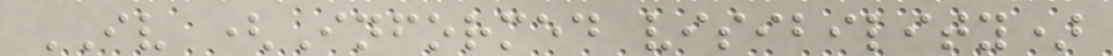IV (Informed visibility)
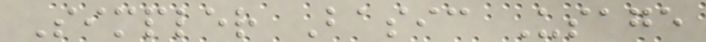Simpler Basic Usage
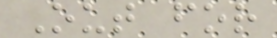Out for
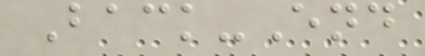Back-End
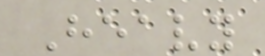Heavy
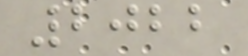2022
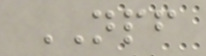NPF
